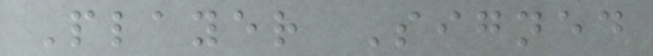Player Signed
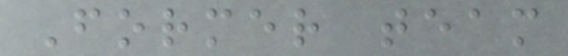Former team
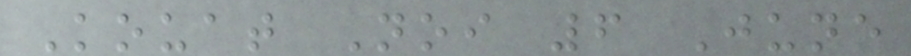Kouat Noi 6 June
